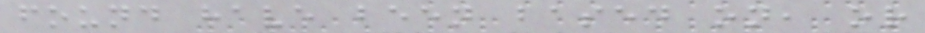found have been based on, or
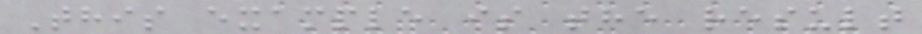This example is the result
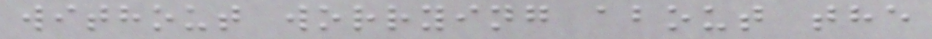without worrying about the
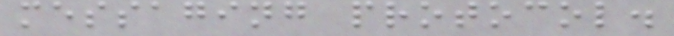messaging protocol.
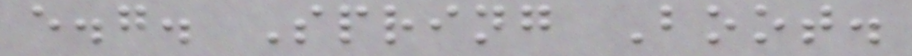e.g. Spring Boot.
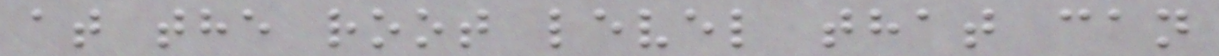at the root level that can
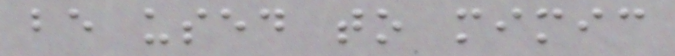be used to mimic
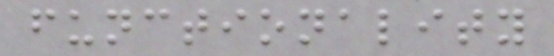functionality
